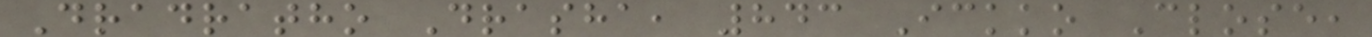Dradratho Drasha, 843 Ickko Close,
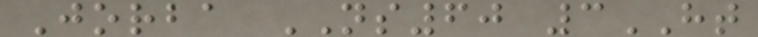Jorba NS60 3HT
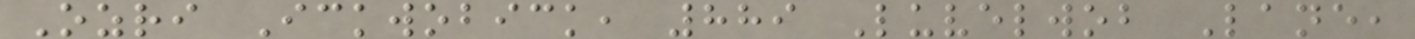Ozri Ickwobick, 889 Luvelwob Lane,
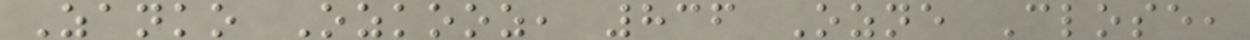Zanko Ozkooz, 836 Ozne Close,
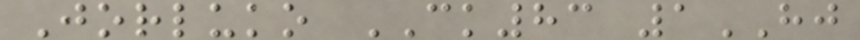Jorluko CK83 1HJ
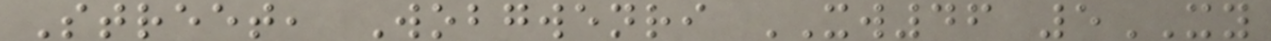Street, Wobgwenri XW46 5XY
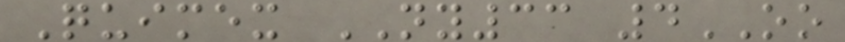Quimex NY33 4OO
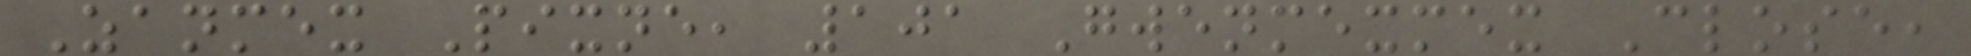Zanmex Pixne, 101 Gwenmexmex Close,
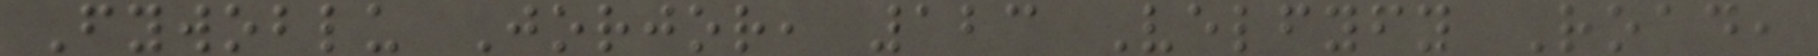Fywoblu Jorjor, 123 Velfyfy Road,
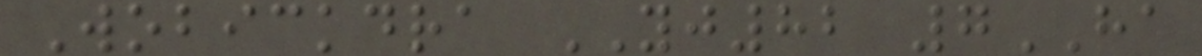Wobickdra YJ82 7HA
